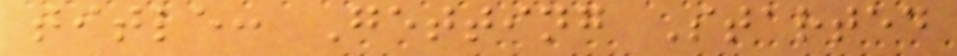title: Getting Started
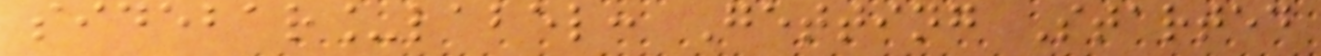sidebar_label: Getting Started
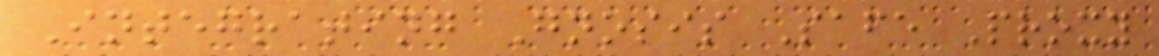Integrating Gnosis Safe Proxy
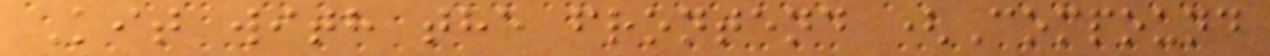Kit with the frontend (Compound
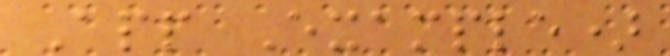App Example)
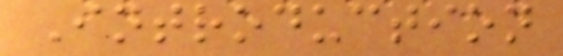Introduction
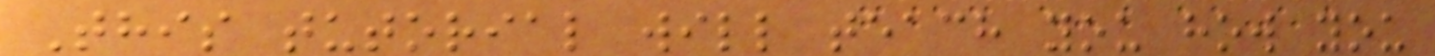This tutorial will teach you how you
